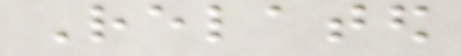Related
